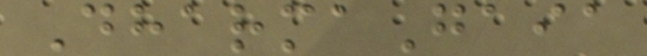DharmaGaia
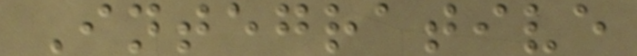Integrative
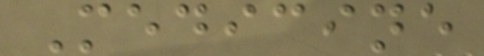Medicine
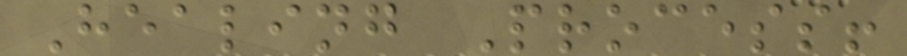Healing Process!
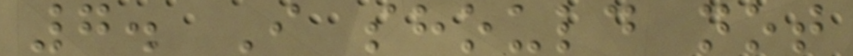7. I should not
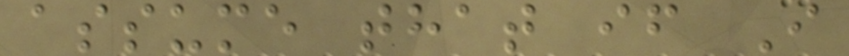assume that if I
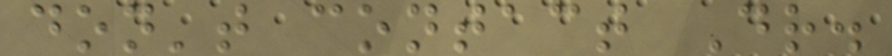don't contact Dr.
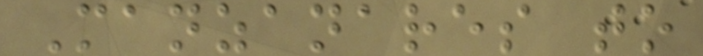Manzanares to
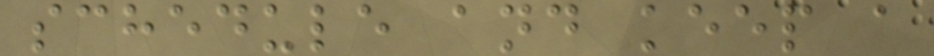schedule and keep a
